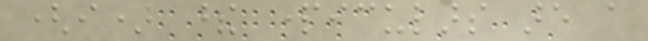(i) these particulars are a
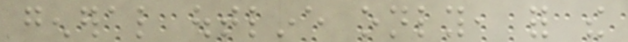general outline only, for the
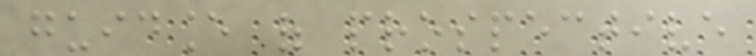guidance of prospective
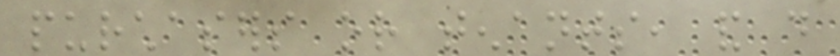purchasers or tenants, and do
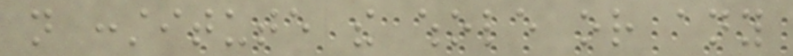not constitute the whole or any
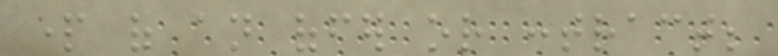part of an offer or contract;
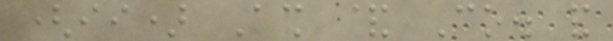(ii) Ash & Co. and
